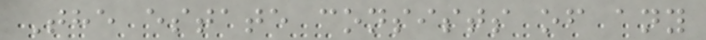The estate consists of any
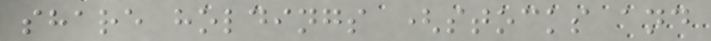share holdings (stocks and
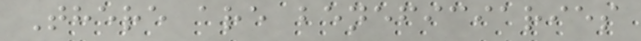There are beneficiaries
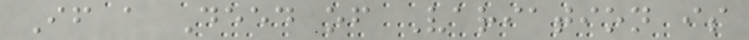If a Deed of Variation is
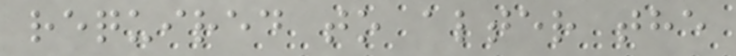required to alter the
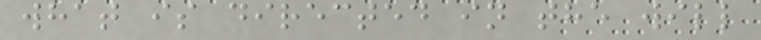what is directed in the will
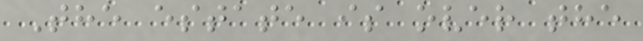The estate is over the
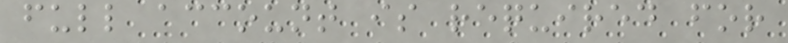full account is required for
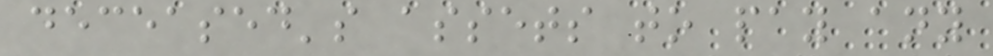deceased's assets to pay any
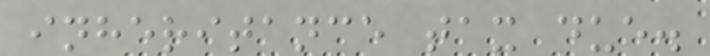inheritance tax due.
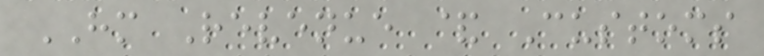HM Revenue & Customs
